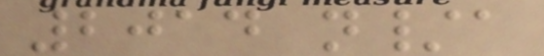2014 n/a
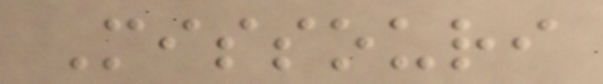Missouri
